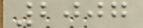2007
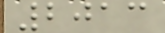2013
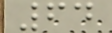64
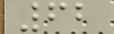62
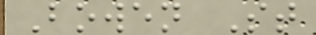Bowen St
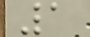1
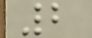2
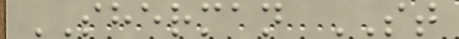SHERMAN ST
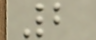2
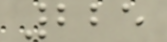225
